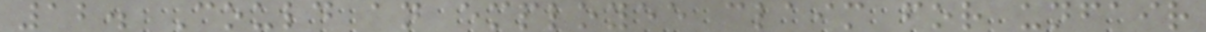12. Could an employee claim for unfair
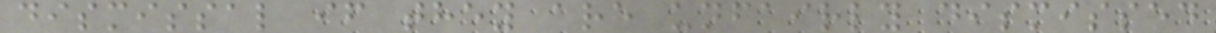dismissal if they are unfairly dismissed
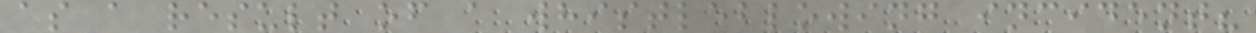as a result of a whistleblowing incident?
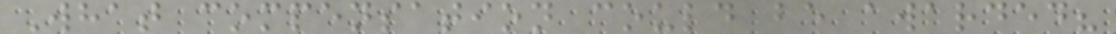What compensation could be awarded?
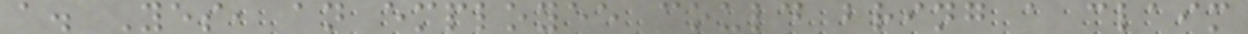a. Yes, an employee could bring a claim
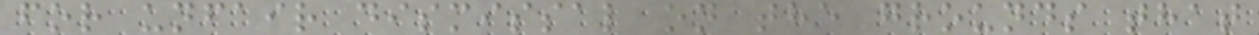for unfair dismissal on the grounds that
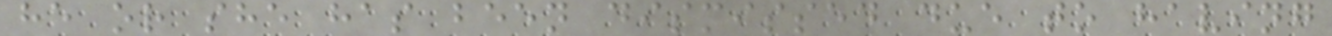he or she has been dismissed due to having
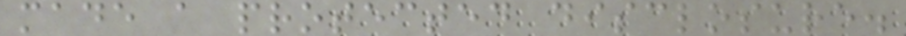made a protected disclosure.
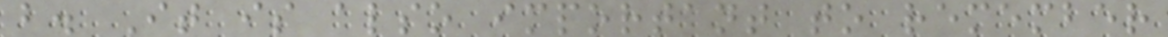b. It is also important to remember
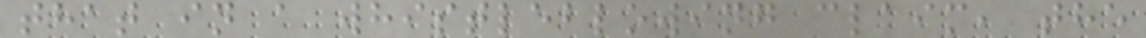that in a whistleblowing claim, the
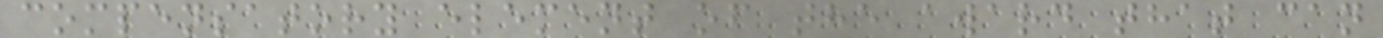compensatory element of the award that can
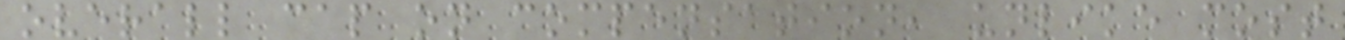overall cap on compensation, unlike most
